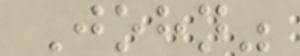John"
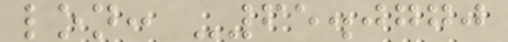lon: -65.0770
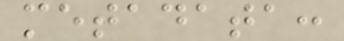metadata:
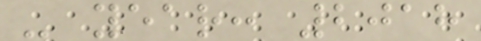- year: 2018
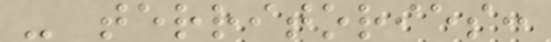- territories:
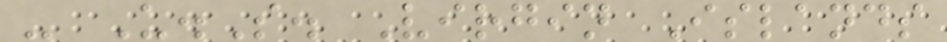- U.S. Virgin Islands
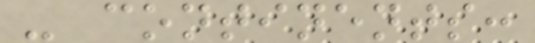- continents:
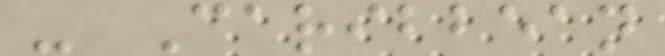- Caribbean
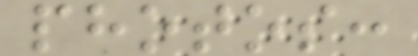photos:
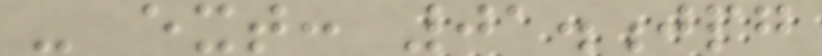- ext: 01.jpg
